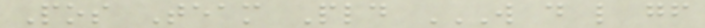Pos Team Pld W D L GF
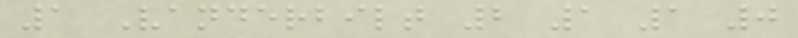1 Vanderbilt 2 1 1 0
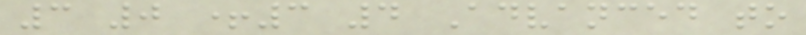3 0 +3 4 Advanced to
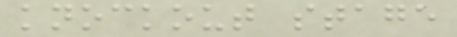knockout stage
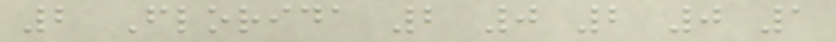2 Florida 2 0 2 0 1
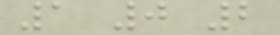1 0 2
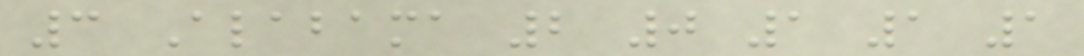3 Alabama 2 0 1 1 1
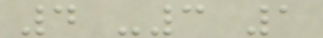4 -3 1
